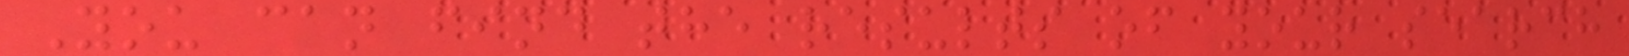You can find the results of your search
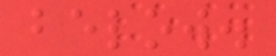below.
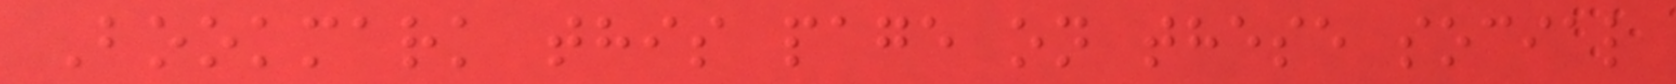Bookmark this page on these social
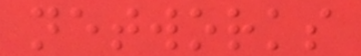networks
